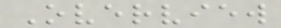Overview
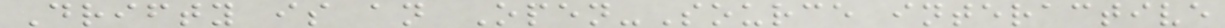Drifty is an Open-Source interactive
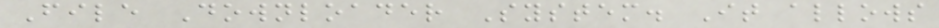File Downloader System. It allows
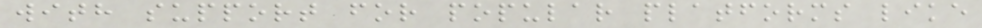with support for popular platforms like
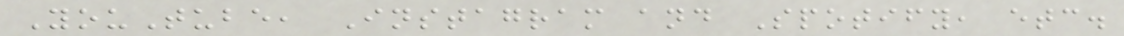YouTube, Instagram and Spotify, etc.
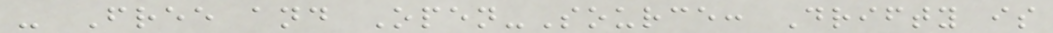- Free and Open-Source: Drifty is
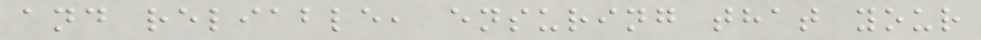and reliable, ensuring that your
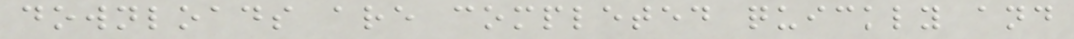downloads are completed quickly and
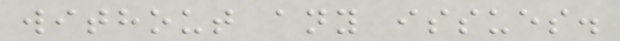without any issues.
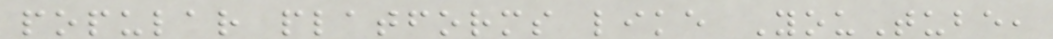popular platforms like YouTube,
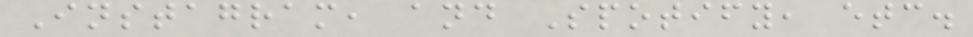Instagram, and Spotify, etc.
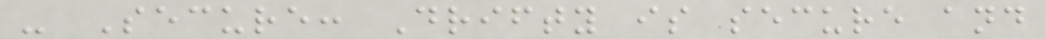- Secure: Drifty is secure and
